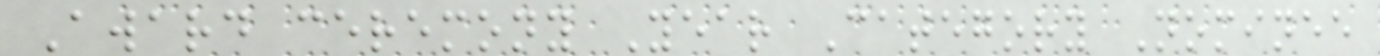Award ceremony Year Category Nominee
